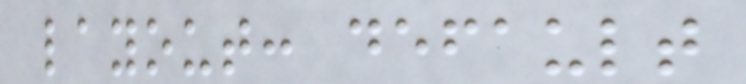layout: default
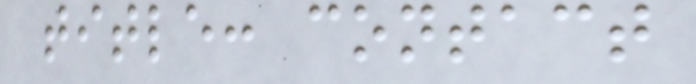title: contact
